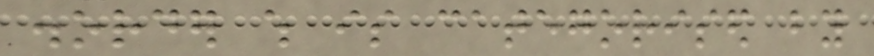disorder which is categorised by
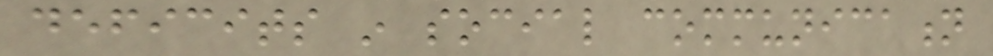deficits in social communication
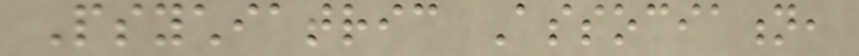Psychiatric Association,
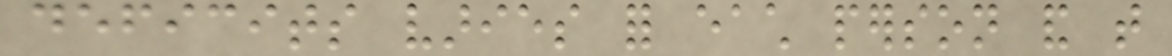deficits varies for each person and that
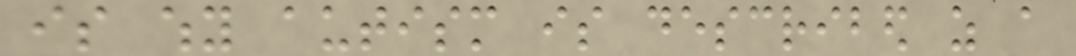is why autism is described as a
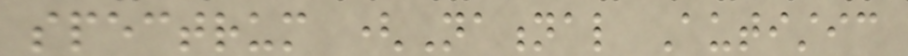spectrum (National Autistic
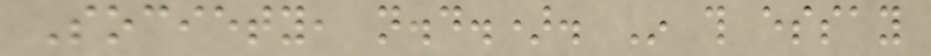Society, n.d.). In this essay
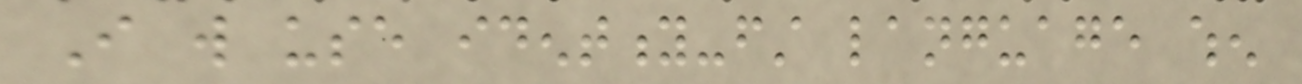I will use identity-first language when
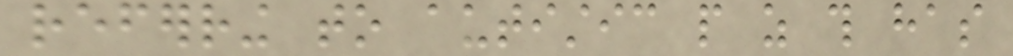referring to autistic people as this has
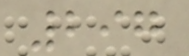297
